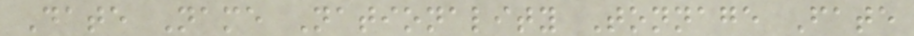Date Name Nationality Tonnage Fate
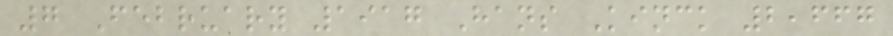7 February 1917 Hans Kinck 2,667
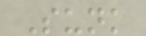Sunk
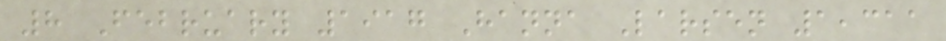8 February 1917 Hanna Larsen 1,311
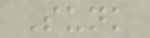Sunk
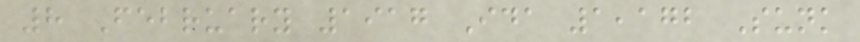8 February 1917 Ida 1,172 Sunk
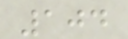104
